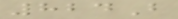824B
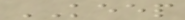KEEP
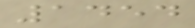1454
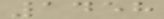1458
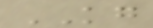KG
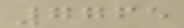7765
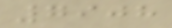7908
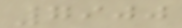7900
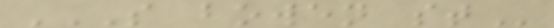S BOWEN ST
